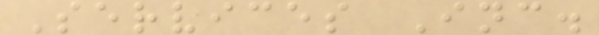Services Inc.
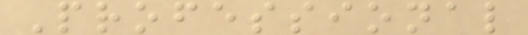Professional
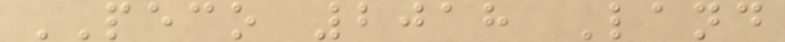PECO 2018 Land
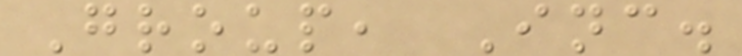Group, Inc.
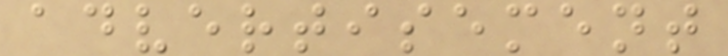advertisement
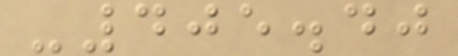-405.40
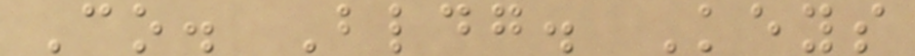Co. Bldg. Keys
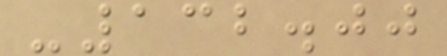-132.00
